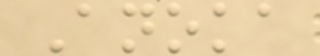Anoka
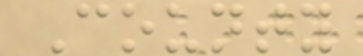County
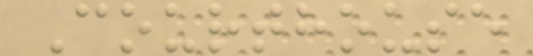Courthouse
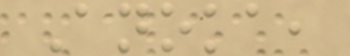Anoka,
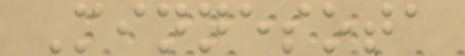Minnesota
